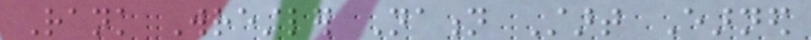Rank Wrestler Nation Start Earned
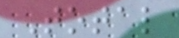Total
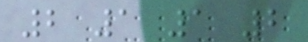2 1 1 2
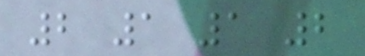2 1 1 2
